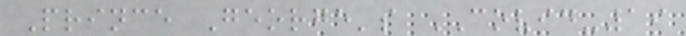Prince George's COVID-19
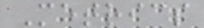Metrics
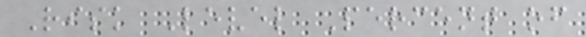Risk Level Percent of
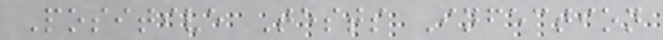Positive Tests Infection
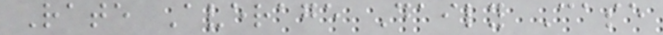Rate Average Daily Case
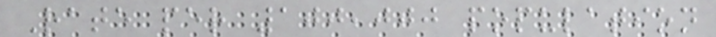Rate per 100,000 population
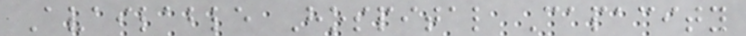Available Hospital Capacity
